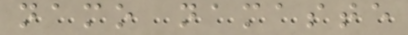namo namaste
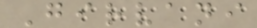Girvani
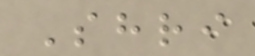Shri
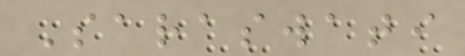Saraswati
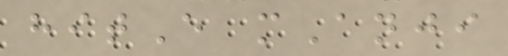hitE mAnji
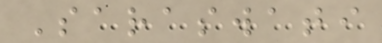Saraswati
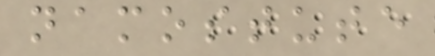namostute
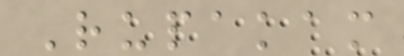Rupakam
